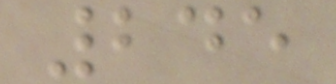245
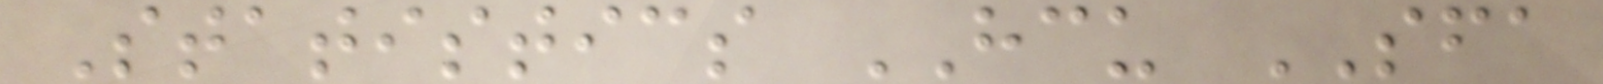Statistics HCU SFA
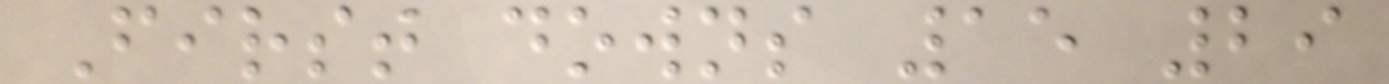First downs 15 29
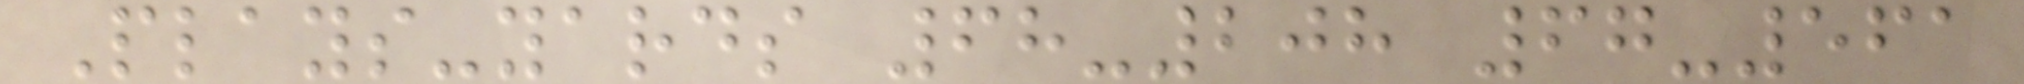Plays-yards 68-208 67-561
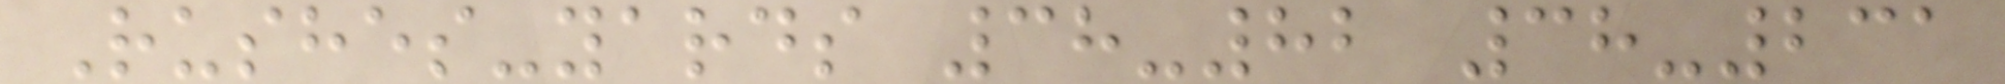Rushes-yards 38-82 38-231
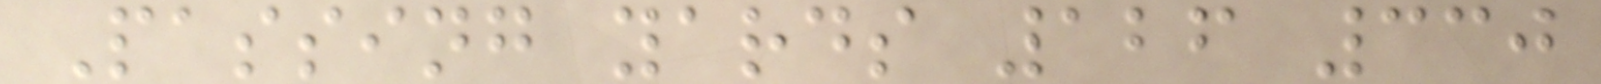Passing yards 126 330
